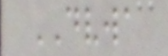DVWA
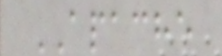APACHE
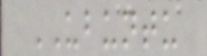UBUNTU
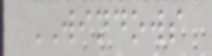WINDOWS
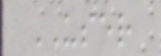USER
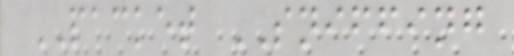PACKET SNIFFING
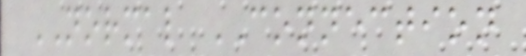NORMAL CONNECTION
